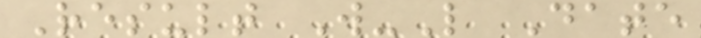Result W-L Date
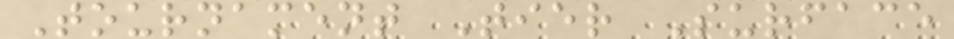Tournament Tier Surface
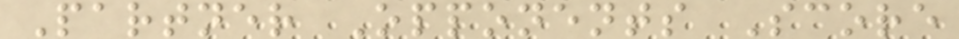Partner Opponents Score
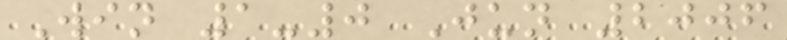Win 1-0 Jun 2006
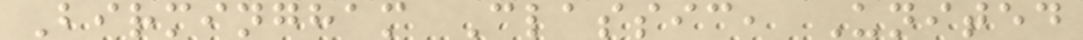Birmingham Classic, United
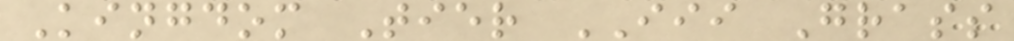Kingdom Tier III Grass
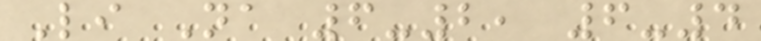Li Na 6-2, 6-4
